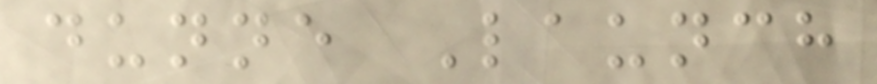dunne Launch
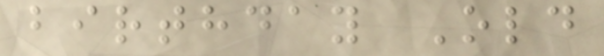birthday Old
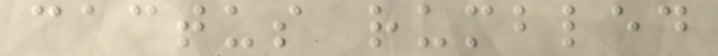cactus rumbled
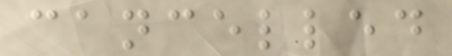cancelled
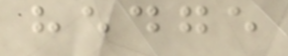hedge
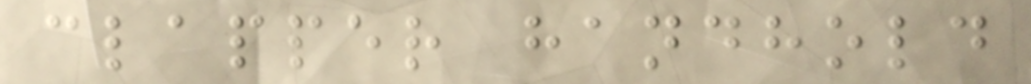clapper handhold
